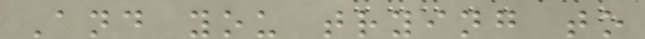And you trying to
